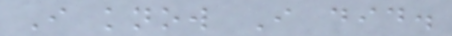I know I did.
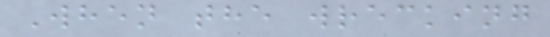When the wrecking
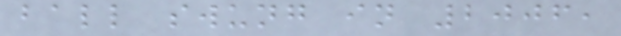ball swung in 2006,
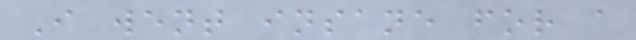I went insane for a
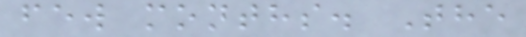few months. The
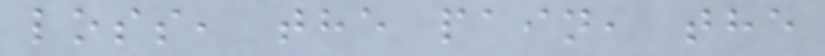loss, the pain, the
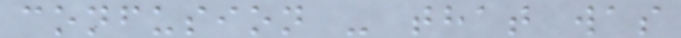confusion - that was
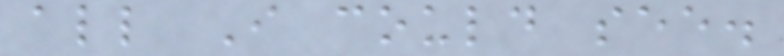all I could see.
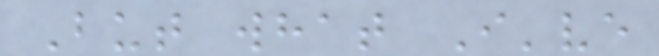But what I've
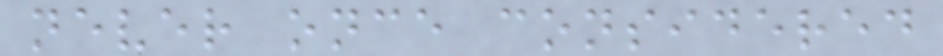never once considered
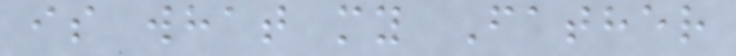is what my Father
